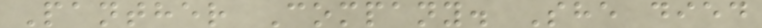Panther Company. She died
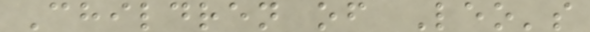Children of Leo's
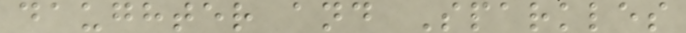daughter and Sparkles
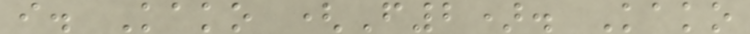i. Kako (F2). Kako
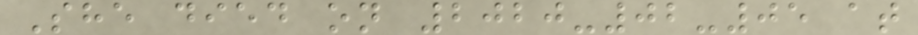She died on 2020-02-05 at
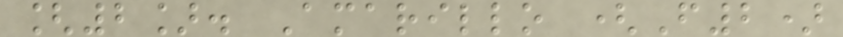[2]. Amarillo (F2)
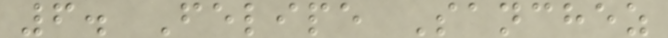6. Felipe Sanchez
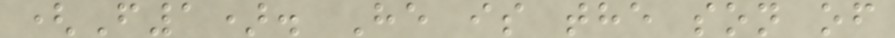(F1). He is the son of
